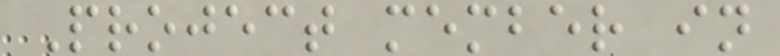Project member in
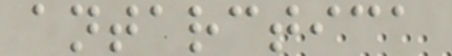antarctica
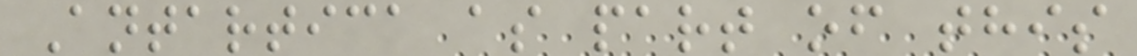Antartica as part of this
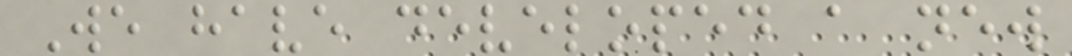We have developed a new
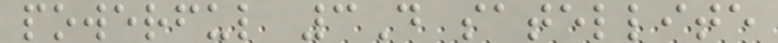powerful 3D satellite
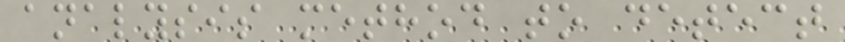analysis method to detect
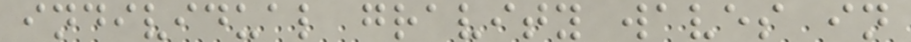individual gravity waves in
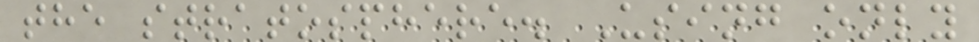the stratosphere. Using only
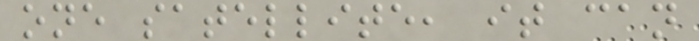one satellite, it can
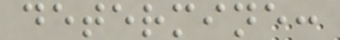determine:
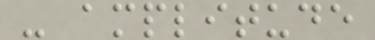- amplitude
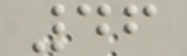46
